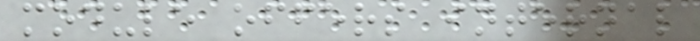module offers internal
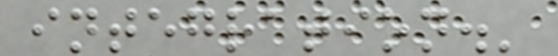integration.'
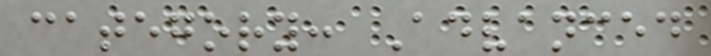category: Advanced
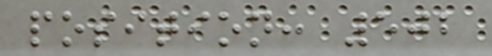position: 502
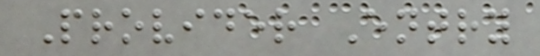Provider Entry
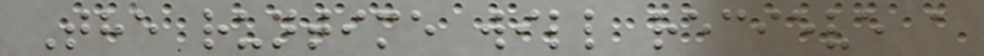The runtime will recieve a
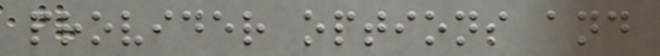provider options and
